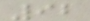92
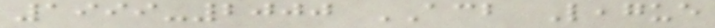1999-2000 ACB League
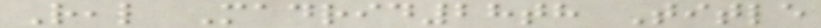Real Madrid28th Title
